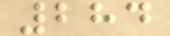284
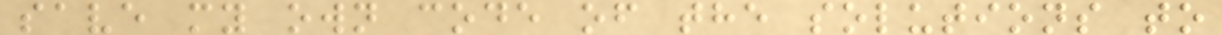save my own code of the solutions to
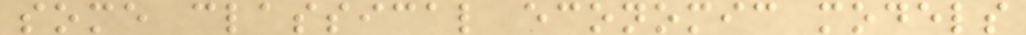some classical economic models
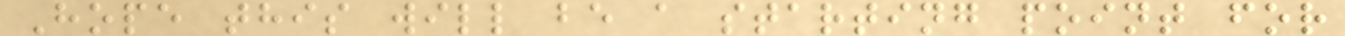Hope this will be a starting point for
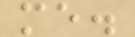me.
